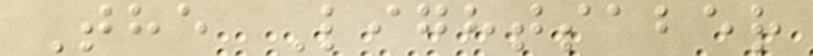The Lightsaber
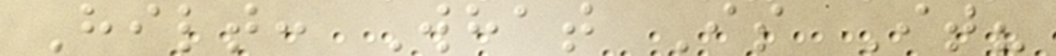Hilt: What Is It?
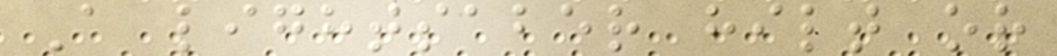A lightsaber hilt or
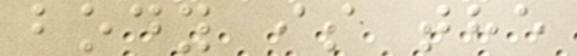body is the
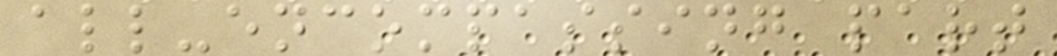all-encompassing part
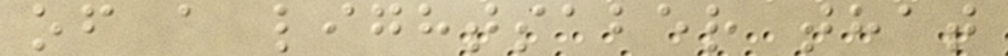of a lightsaber that
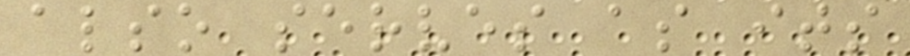also serves as its
